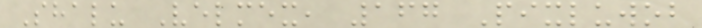Shalu Velmex, 167 Pixluwob
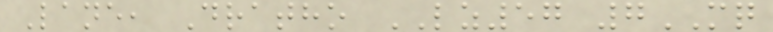Lane, Dratho LZ57 7MQ
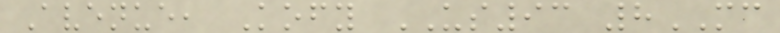Avenue, Kofy US93 8MC
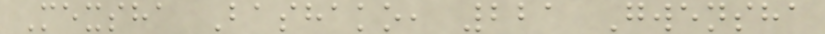Mexsha Bashako, 221 Gwensha
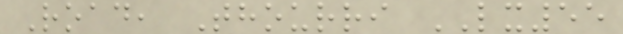Road, Thourri LX55
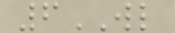6WL
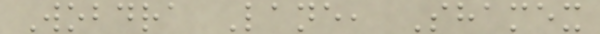Wobdra Lane, Shamex
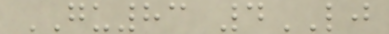GU83 4LJ
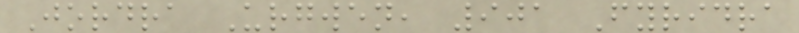Jordra Urgwen, 901 Fyridra
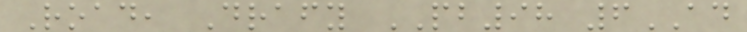Road, Drafy PB98 6AD
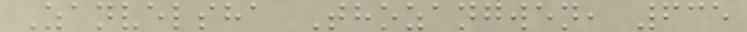Zanvelsha Thozangwen, 635
